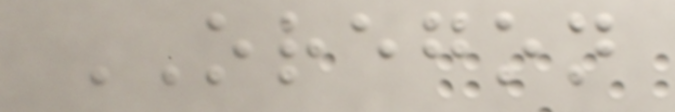OREGON
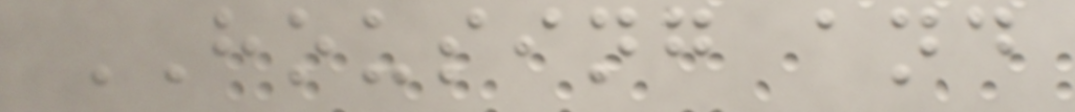HOUSING and
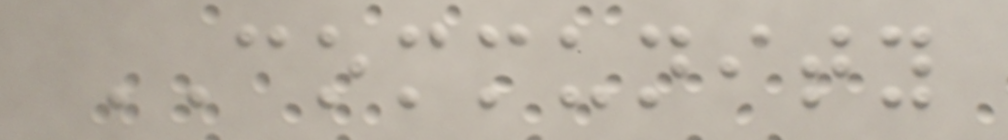COMMUNITY
